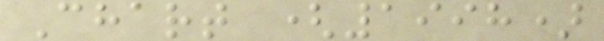Chart (1998)
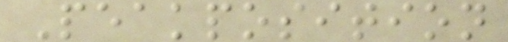Peakposition
